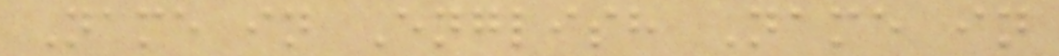Name in English Name in
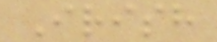Irish
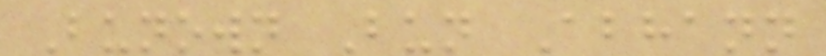Bunown Bun Abhann
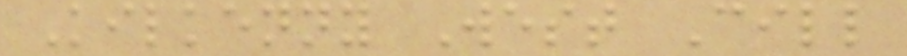Kilkenny West Cill
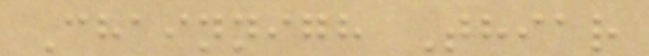Chainnigh Thiar
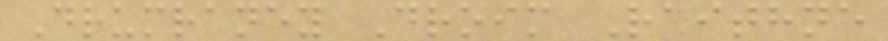Drumraney Droim Raithne
